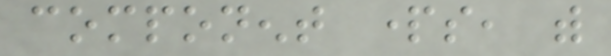component parts, with
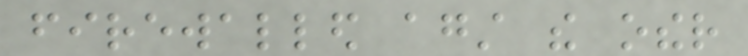firewalled against the other
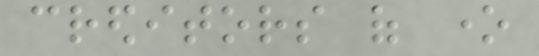creditors of one
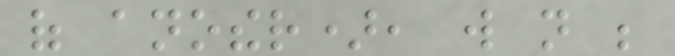of another), will not be
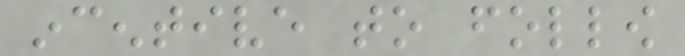incentive to follow
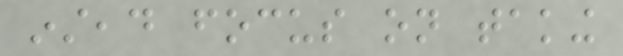instead focus on taking
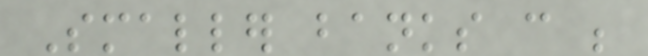Smaller banks can be
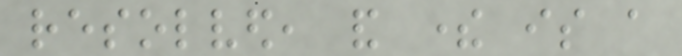resolved, and there is a
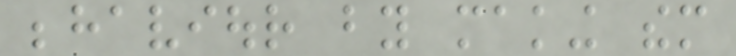behaviour by making them
